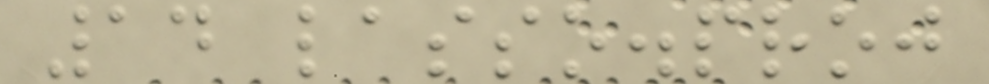14 lasso.proj
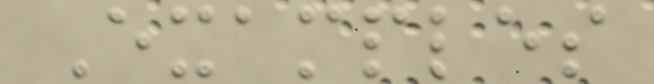Examples
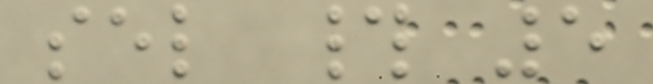sel # 5
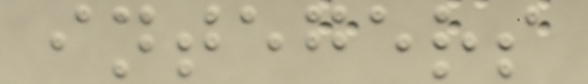integers
